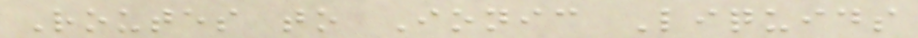Routes to Ionic Liquids
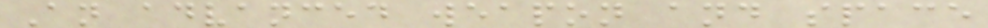An advanced weapon and space
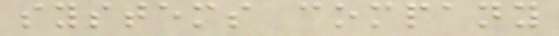systems company
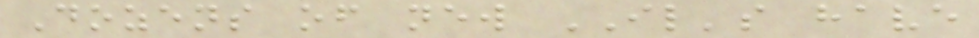Dozens of new IL's have
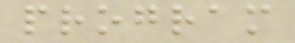program
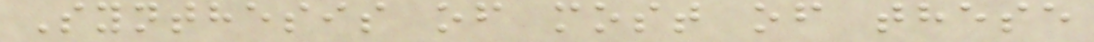Synthesis of most of these
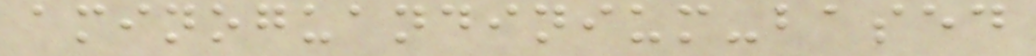aminoguandinium-based
